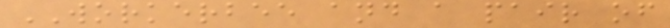WORKERBEE and a pair of
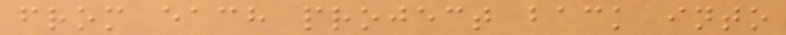from each project back into
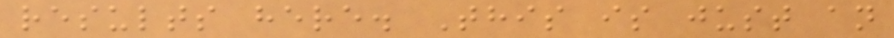results here. This is just an
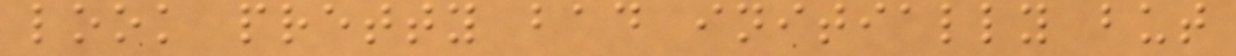look pretty bad initially but
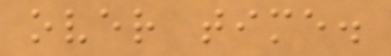over time.
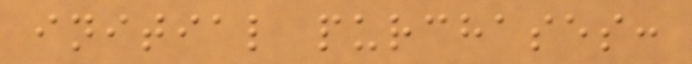initial purchases:
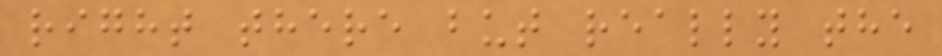right there but really the
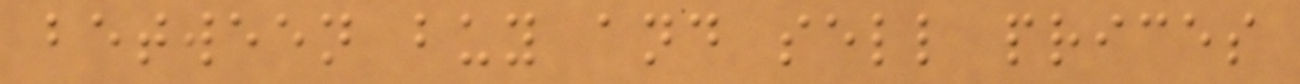between buy and sell prices
